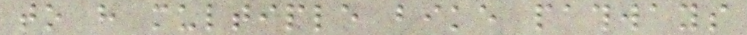to have multiple bike pathways
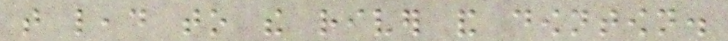that lead to the river and downtown.
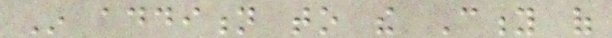In addition to the City of
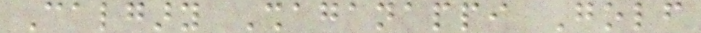Calgary Shaganappi Golf
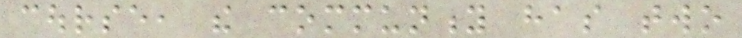course, the community has two
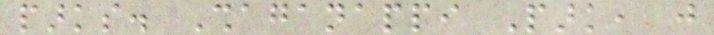parks. Shaganappi Park, just
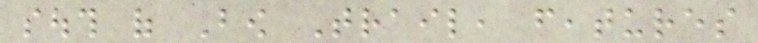south of Bow Trail, features
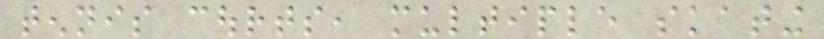tennis courts, multiple skating
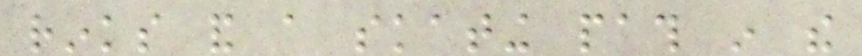rinks and a skating path in the
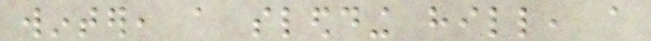winter, a sledding hill, a
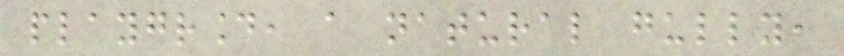playground, a natural gully,
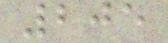205
